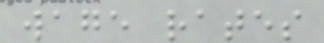wage rates
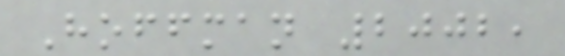Hoffman 2002,
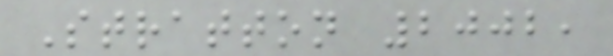Stratton 2002,
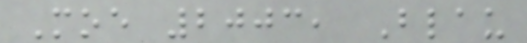Moe 2003, Blau
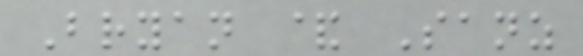Bryan & Sanz
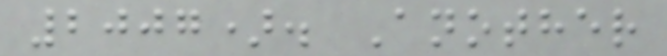2007). Another
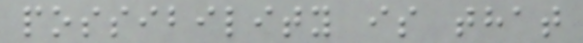possibility is that
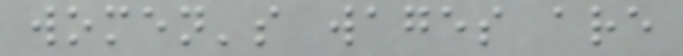women's wages are
